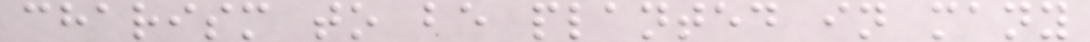charism to be planted in many
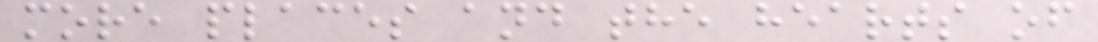more places and the hearts of
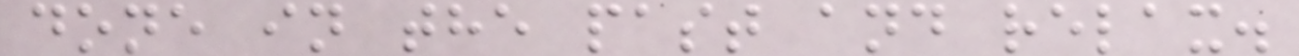done in the past and relax.
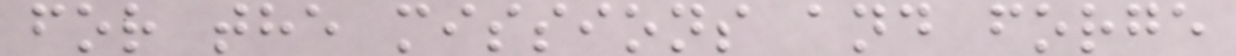for the missions and forge
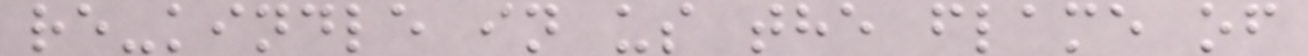re-kindle in us the flame of
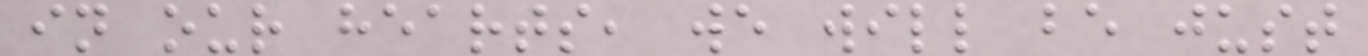in our hearts, we will be just
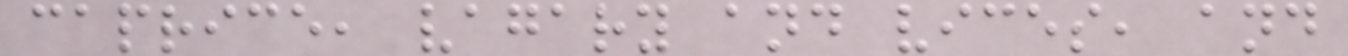caprice, vagary and vices, and
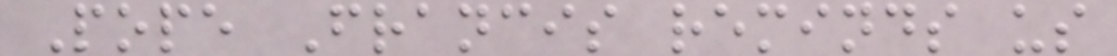Pope Francis reminds us
